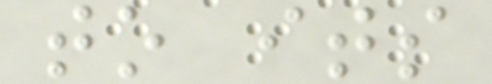to its
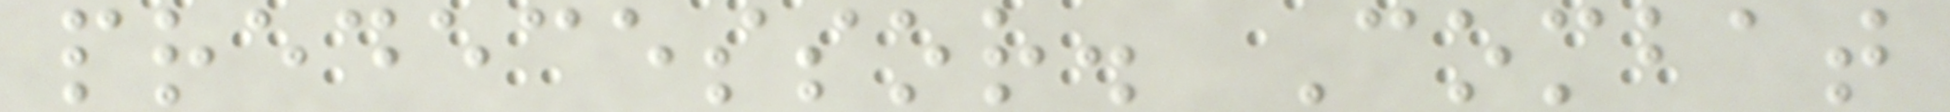predecessor. Combat
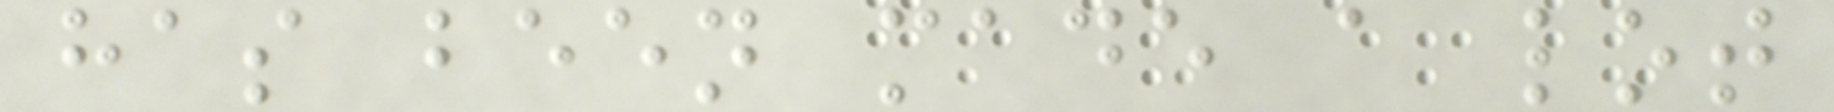has been made a lot
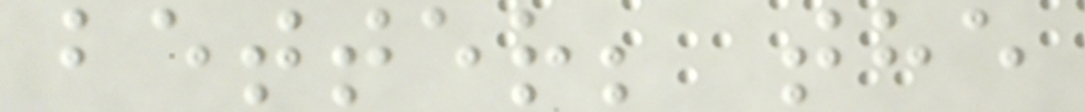better; the
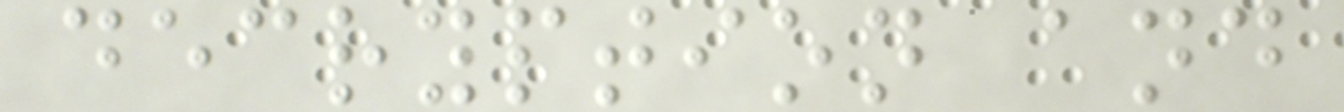decryption and
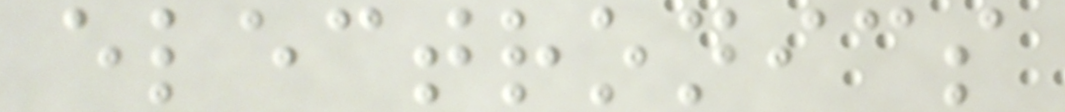electronics
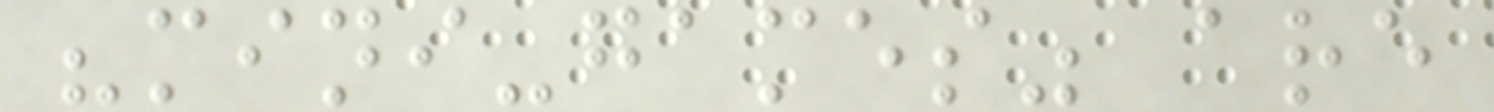"mini-games" are
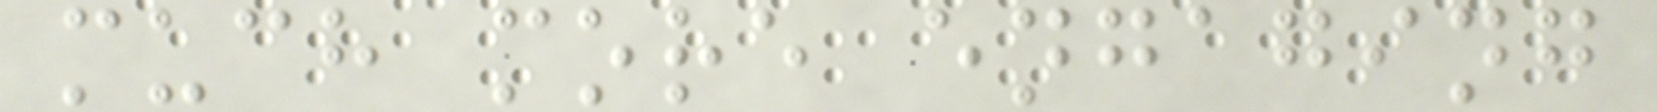much more engaging
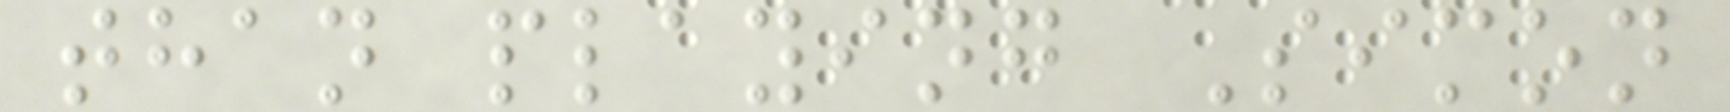than playing Simon
